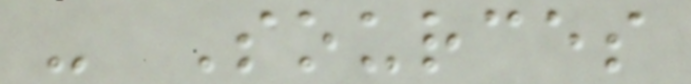- Sources
